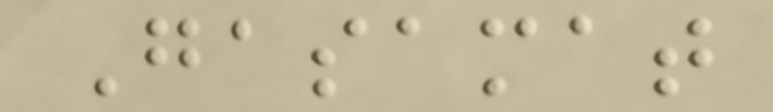Gasamat
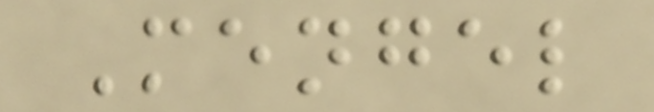Mengel
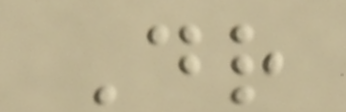Dr
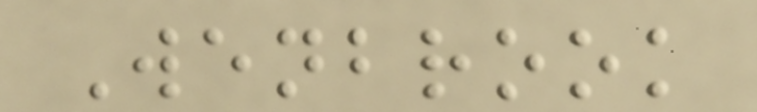Wenbrook
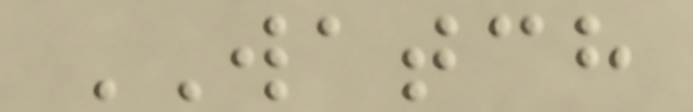WATCH
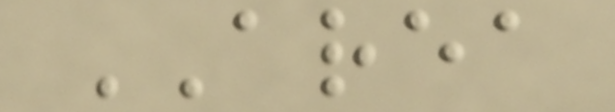AREA
